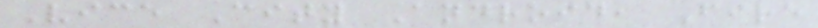Vice City Android, Fire
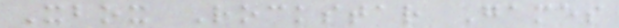Xbox Rockstar Games
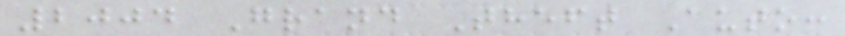2004 Grand Theft Auto:
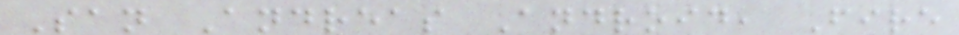San Andreas Android, Fire
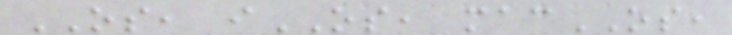OS, iOS, macOS,
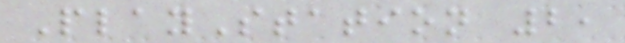PlayStation 2,
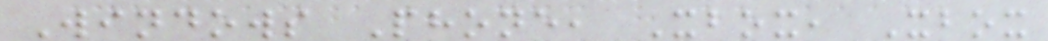Windows Phone, Xbox, Xbox
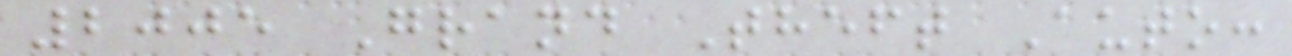2005 Grand Theft Auto:
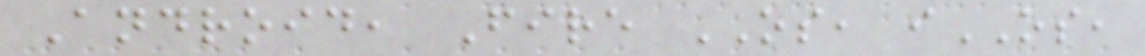Android, Fire OS, iOS,
